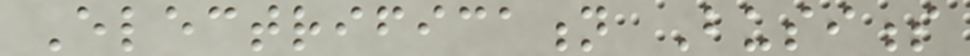Electrification Business
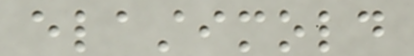elastimold
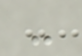-
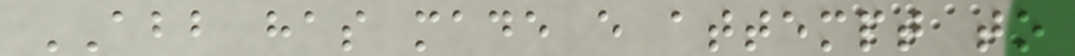ABB has made every attempt to
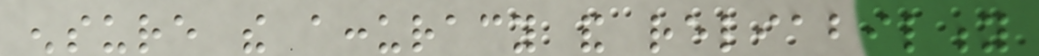ensure the accuracy and reliability
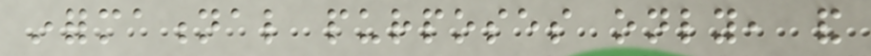informational purposes only, and
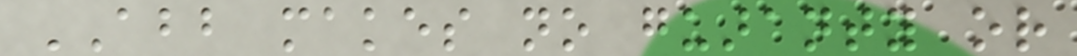ABB makes no guaranty or
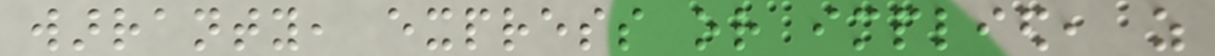warranty, express or implied, as
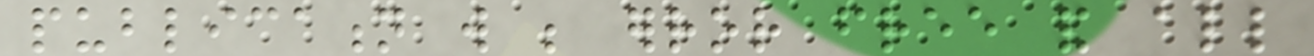publication will be error free and all
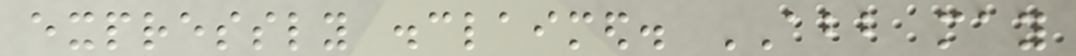expressly disclaimed. ABB may
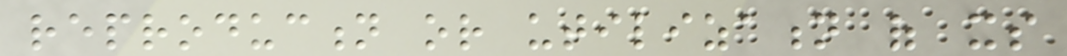reproduction or utilization of its
